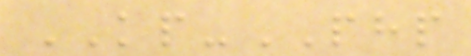KP-PHP
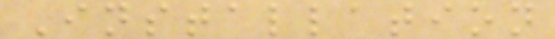Installation
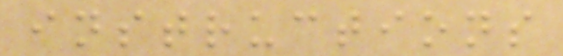instructions
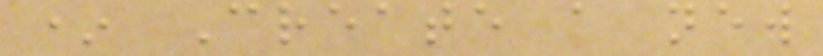* Create a new
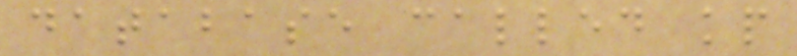database called kp
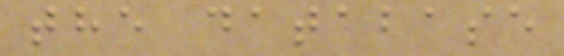the database
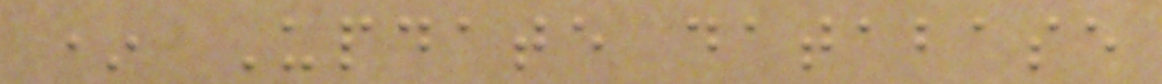* Update database
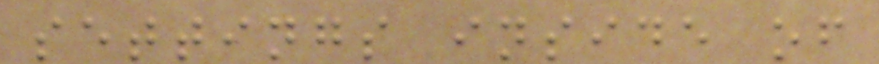settings inside of
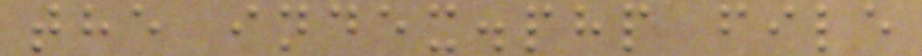the index.php file
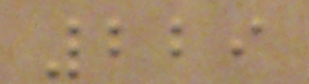229
